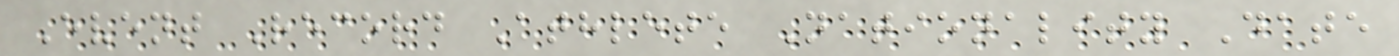Event Record Athlete Nationality Date
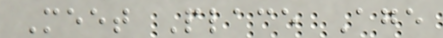Meet Place Age
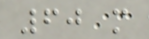60 m
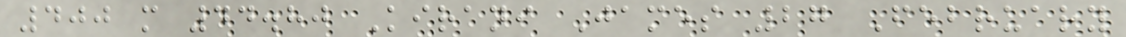400 m 44.80 Kirani James 27 February
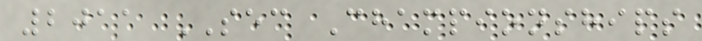2011 SEC Championships
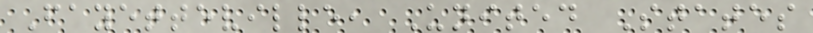Fayetteville, United States
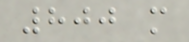800 m
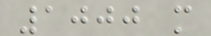1000 m
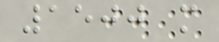1500 m
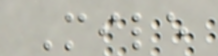Mile
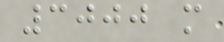3000 m
